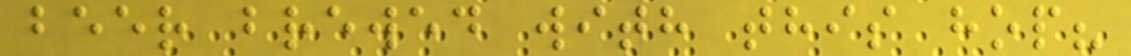beer brewed with this hop?
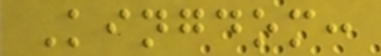Kingdom:
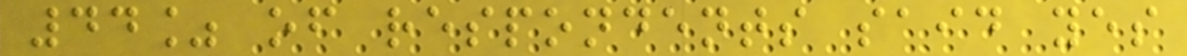44% of respondents said yes
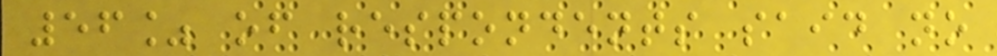56% of respondents said no
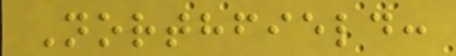Northfield:
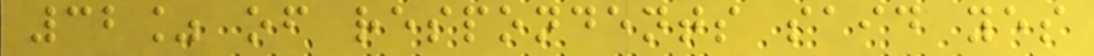32% of respondents said yes
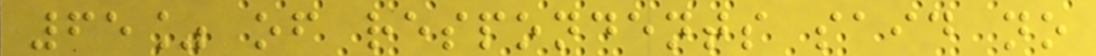65% of respondents said no
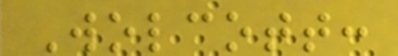Wolcott:
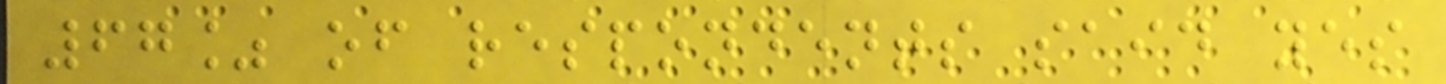67% of respondents said yes
